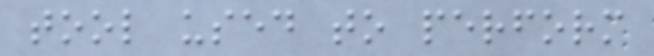tool used to perform
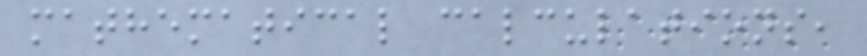mathematical calculations,
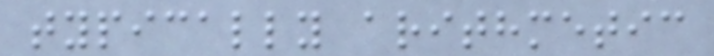typically arithmetic
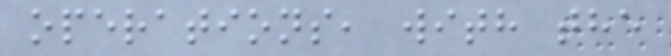operations, with the
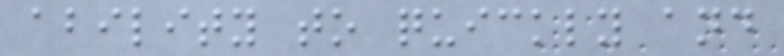ability to quickly and
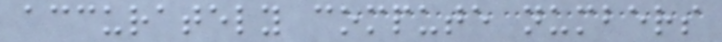accurately compute numbers
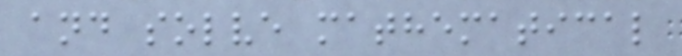and solve mathematical
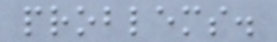problems.
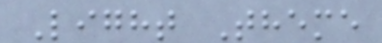Light Theme
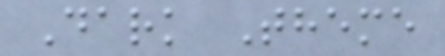Dark Theme
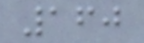160
